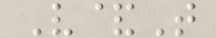V&T
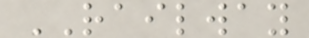RAILWAY
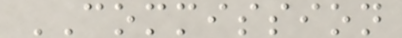COMMISSION
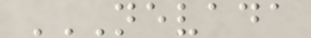NEVADA
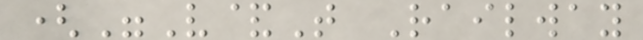("V&T Railway
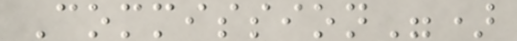Commission")
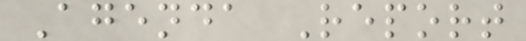Agenda Report
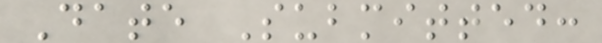Date Submitted:
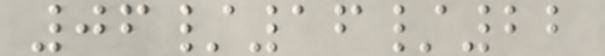06/16/22
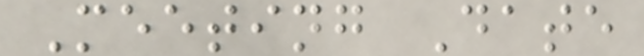Meeting Date
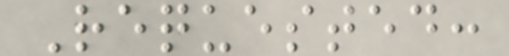Requested:
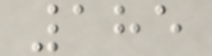185
